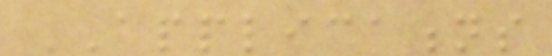APPLICATIONS
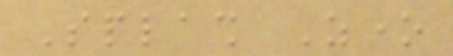Splash Zone
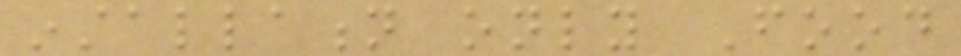installation only Food
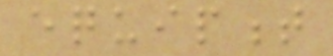equipment
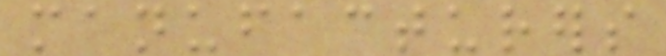manufacturers
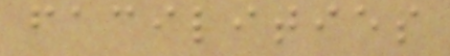facilities
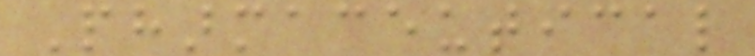Pharmaceutical
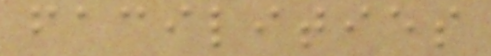facilities
